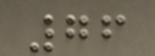76
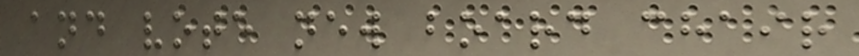and vote new board chair
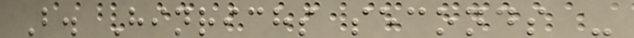B. Hinrichs seconds -
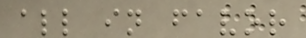all in favor
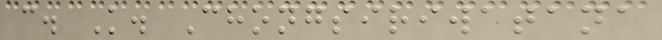c. K. Chongsiriwatana
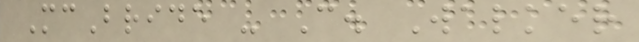McBride - C. Walker
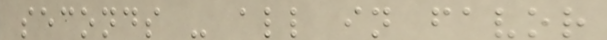seconds - all in favor
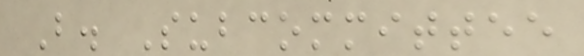B. Subcommittee
